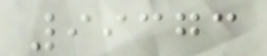99373
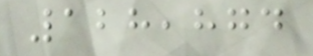128,874
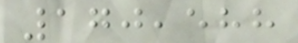170,588
